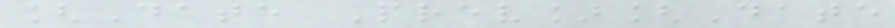[Date Prev][Date
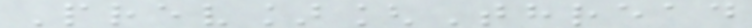Prev][Thread
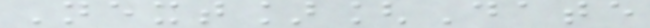Next][Date
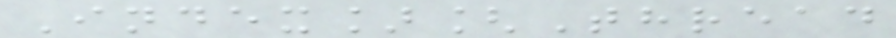Index][Thread
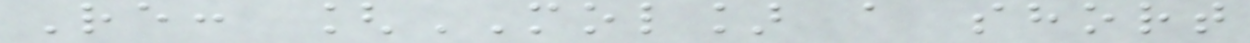Re: [MOL] a short
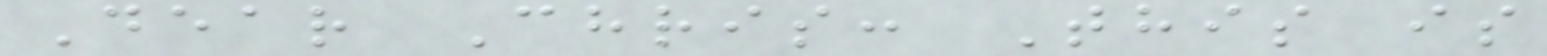Dear Chris: This is
